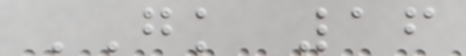GK 16
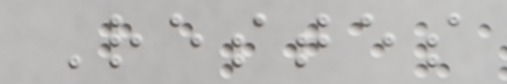Restes
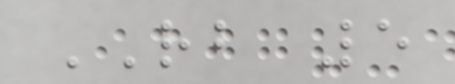RB 5
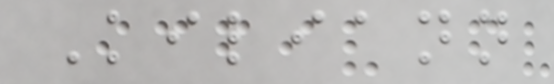Kiliann
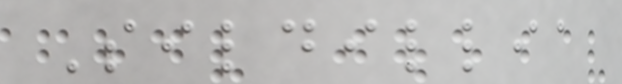Sildillia
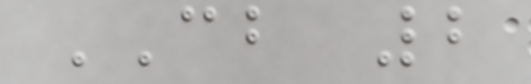CB 2
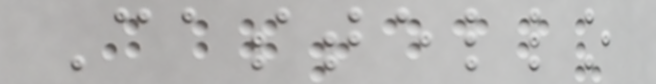Castello
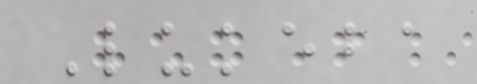Lukeba
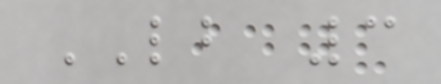LB 3
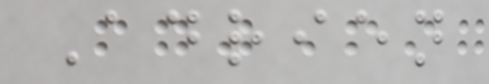Adrien
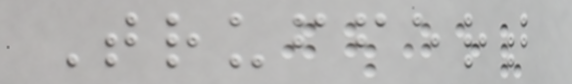Truffert
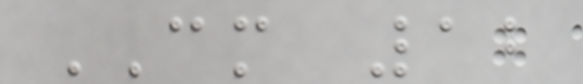CM 12
